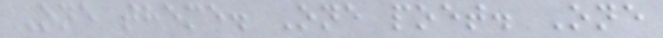One theme. One poet. One
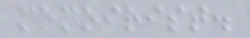memoirist.
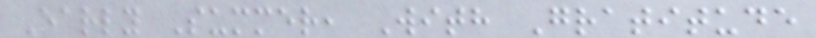Early Summer, With Gratitude
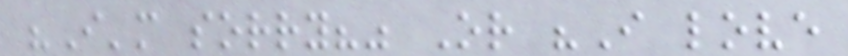"I'm sorry?" Or "I love
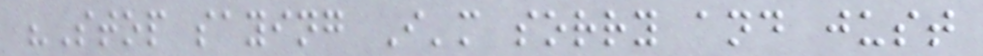"Stop saying I'm sorry and just
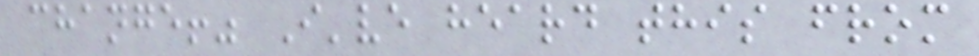change!" I've heard this from
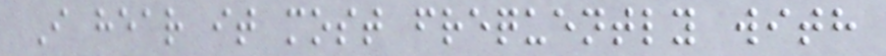I hear it most frequently with
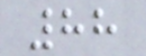88
